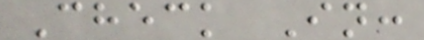Check In:
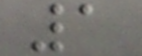1
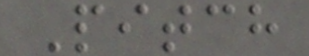Pitch
